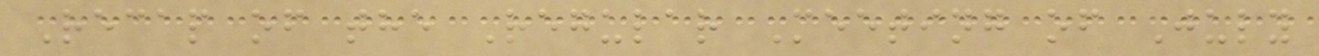Recap of the Regular Meeting of July
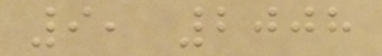9, 2008
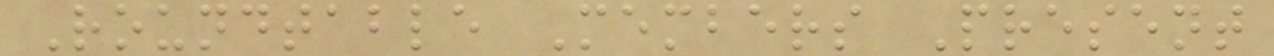Roundtable Members Present
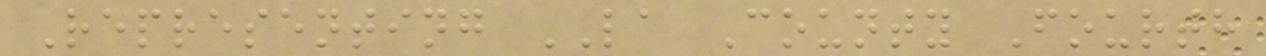Representing LA County Fourth
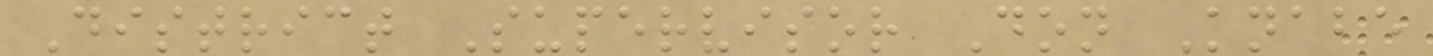District Supervisor Don Knabe
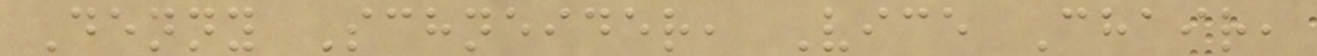Denny Schneider, Vice Chair,
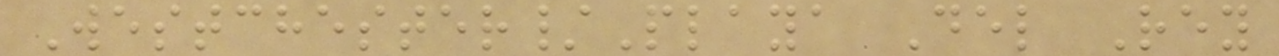Westchester/Playa Del Rey
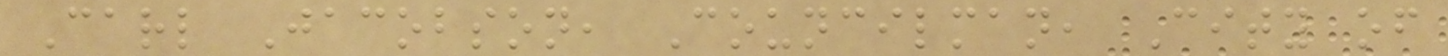Carl Jacobson, Councilman, City of
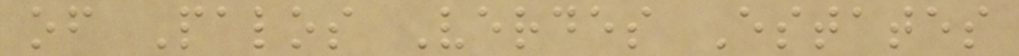of Palos Verdes Estates
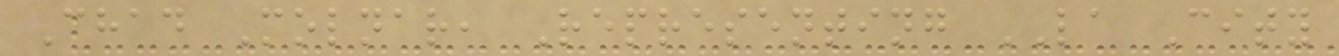Chad Molnar, Representing LA City
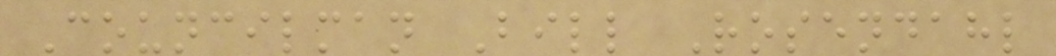Councilman Bill Rosendahl
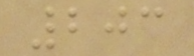203
